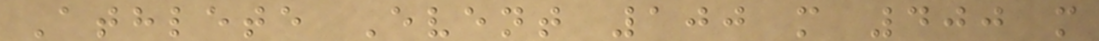Athlete Event 100 m 400 m
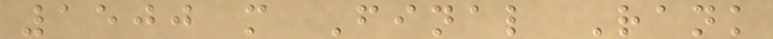1500 m Final Rank
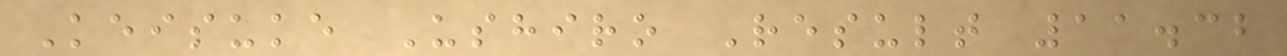Keisuke Ushiro Result 11.32
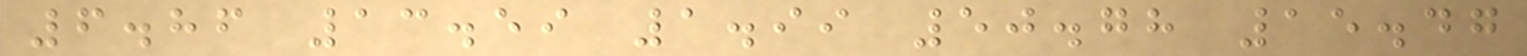6.86 13.59 1.99 50.78 15.47
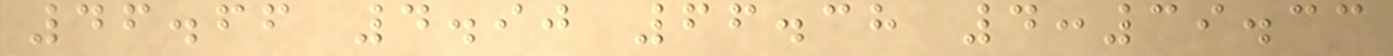46.66 4.90 66.38 4:39.33
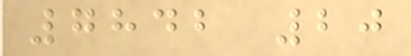7842 20
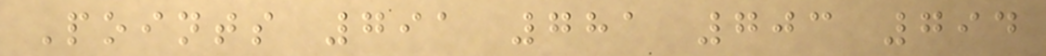Points 791 781 703 794
